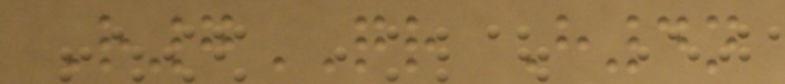R7QR H4n
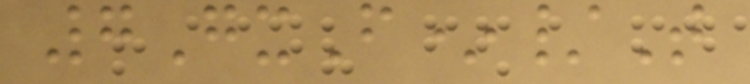7GxF*/T
